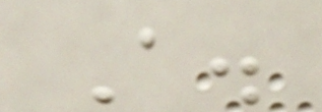A.
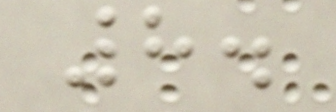8.
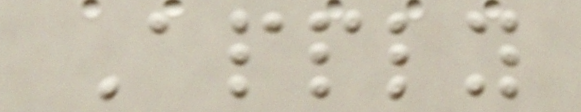Apply
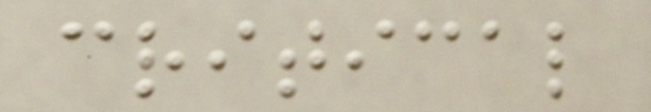critical
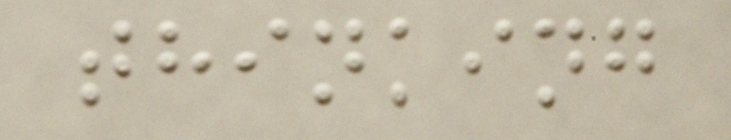thinking
